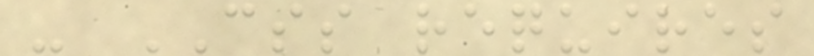- CSS requires
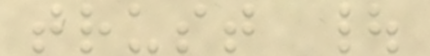trust |
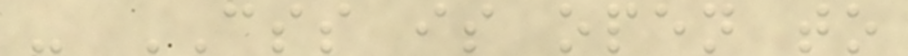- CSS is open to
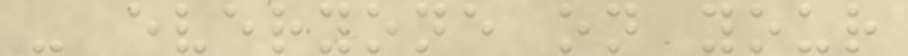- everyone on your
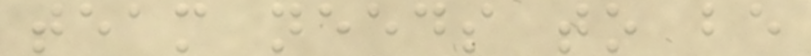team needs to be
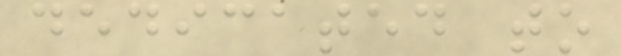dedicated to
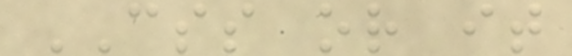CSS or it
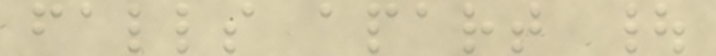falls apart |
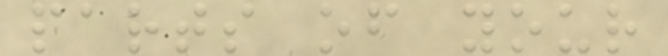parts of your
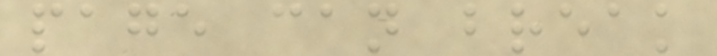page can break
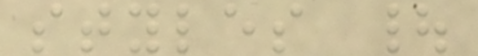styles |
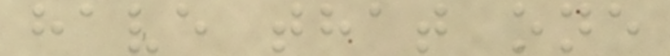have that one
